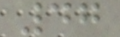47
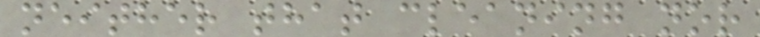neither that cleaning nor
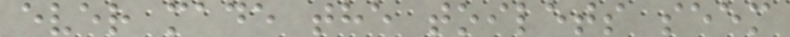ever made the toilets seem
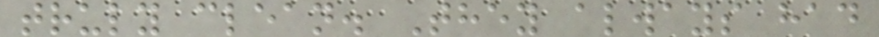truly clean. They always had
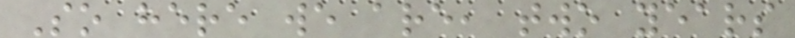So here we are, two years
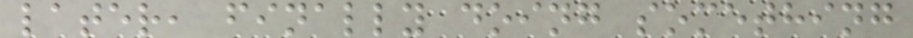later, finally doing something
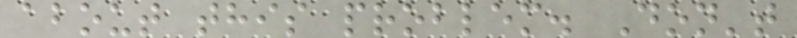about this problem. Don't
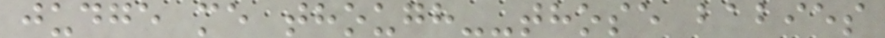judge me though--those babies
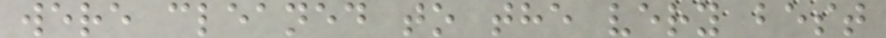were cleaned to the very best
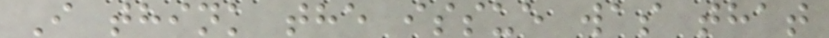I think the issue was that
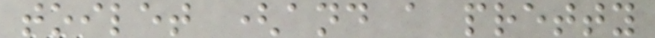toilet (and a pretty
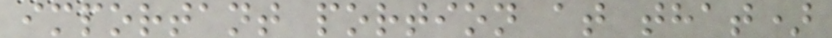important portion at that)
